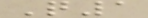Q1
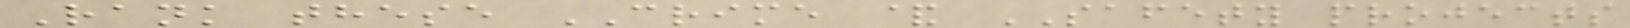Rank these CRIME & SAFETY projects
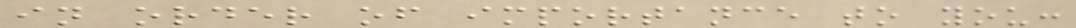in order of importance to you:
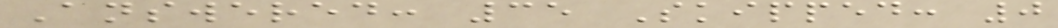Answered: 35 Skipped: 0
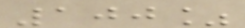100%
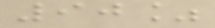90%
